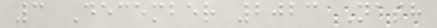3 December 2023 Nash
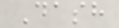Dash
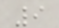9
